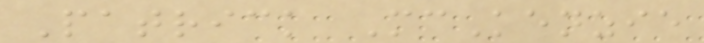Patrick McKenzie
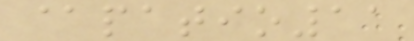@patio11
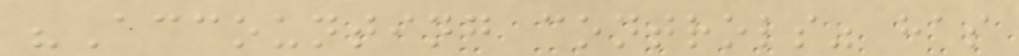"Accounting controls" has
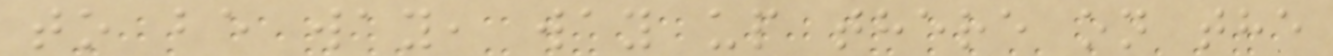to be way, way up there on the
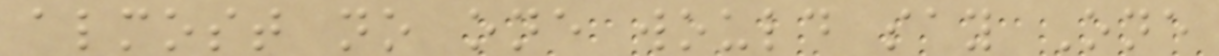almost no one would say One
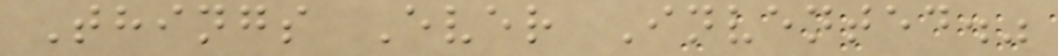Things Ever Invented."
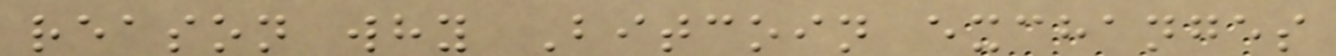reason why Bitcoin exchanges
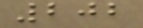202
